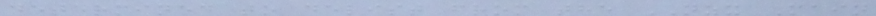determined to delist from the NZX Main
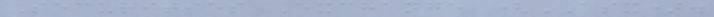Securities Exchange (ASX).
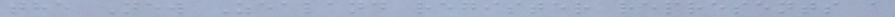the New Zealand register represents a
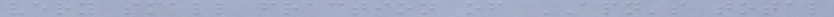very small fraction of APN's total
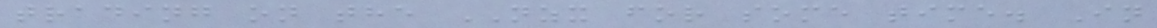trading on the NZX for some time. In
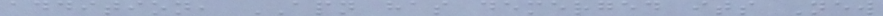addition, APN has demerged its New
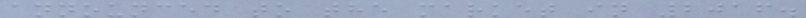announced to the market in 2016.
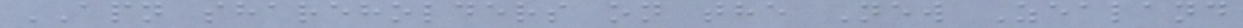APN shareholders on the New Zealand
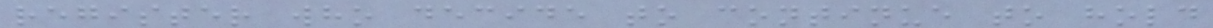register who decide to continue to hold
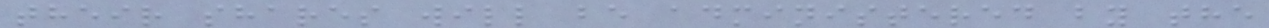their shares will be administered by the
